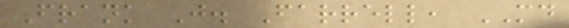Frank J. Farrell, MD
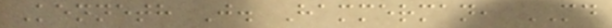Kenneth J. Hammerman, MD
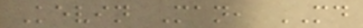Kevin Man, MD
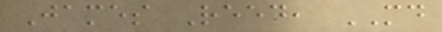James Reed, MD
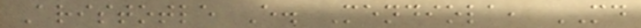Aristotle E. Mendiola, MD
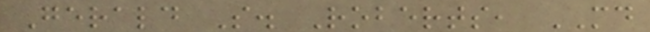Gerald S. Roberts, MD
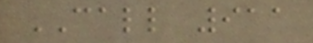CALL 911
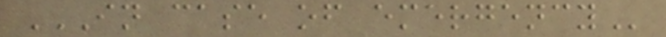IN CASE OF EMERGENCY
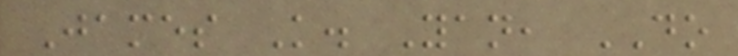James K. Yan, DO
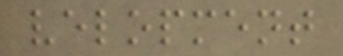velopment
